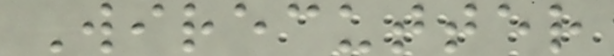Wirecutter
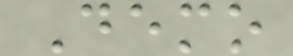Demo
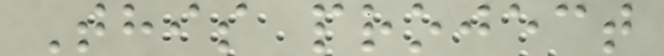This project
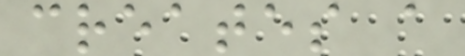creates a
